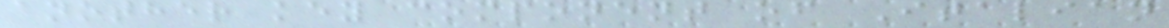another key component of Italian
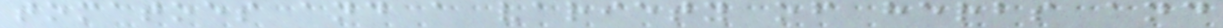tomatoes and a variety of herbs and
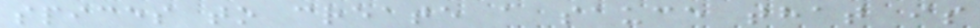spices to create a sauce that is
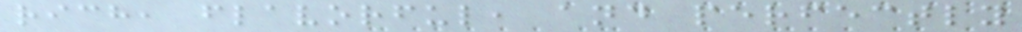rich, flavorful, and perfectly
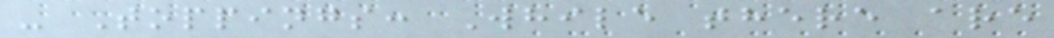- Toppings: While there are
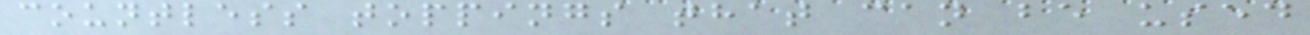countless toppings that can be used
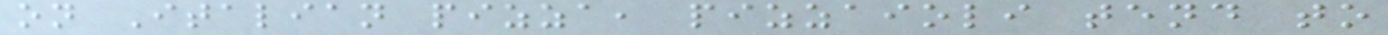on Italian pizza, pizzaioli tend to
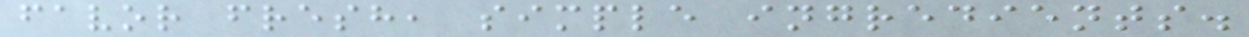favor fresh, simple ingredients.
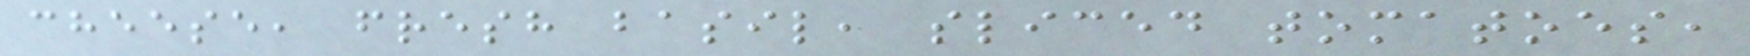cheese, fresh basil, sliced tomatoes,
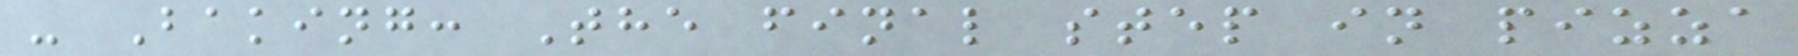- Baking: The final step in pizza
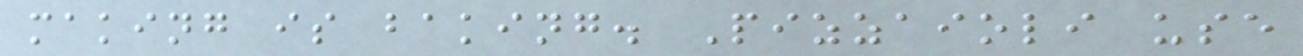making is baking. Pizzaioli use
